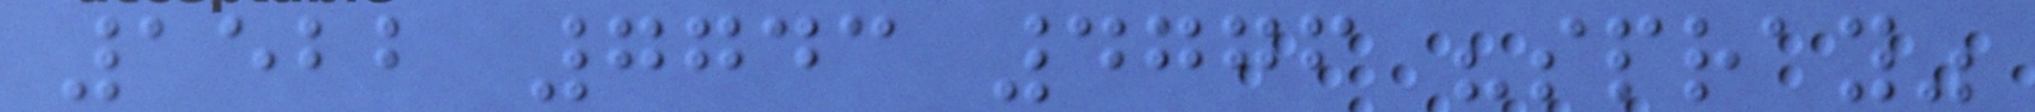1522 7743 4776 "spray"
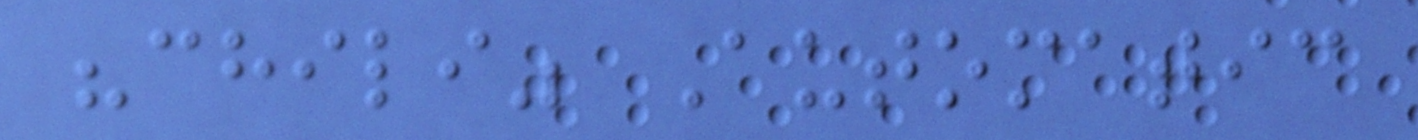"chili" Automatic
